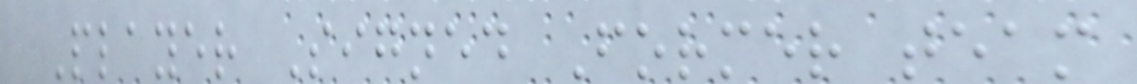Player Signed Former team
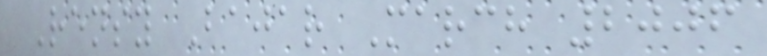Rensy Bajar March 2006
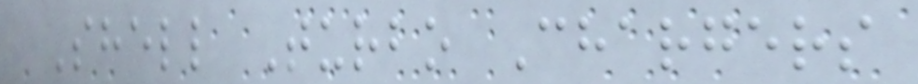Shell Turbo Chargers
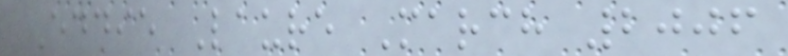Eddie Laure March 2006
